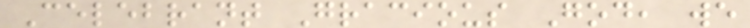Celebrant Gracious God, we
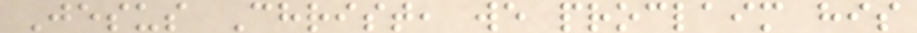Jesus Christ, we proclaim his
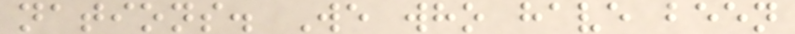nations. We who have been
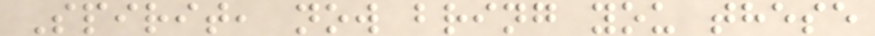Spirit, now bring you these
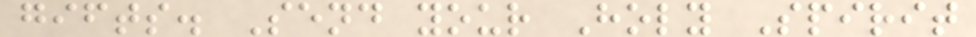gifts. Send your Holy Spirit
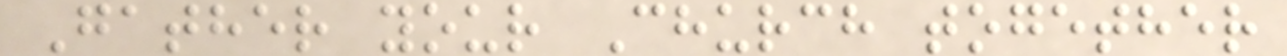Gather your Church together
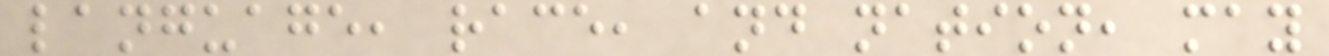language, race, and nation, may
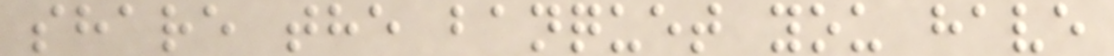share the banquet you have
